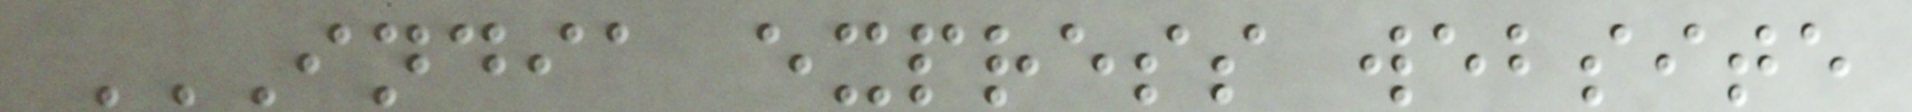INDIA EXPRESS WEBSITE
